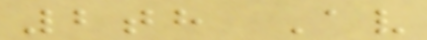2th Av
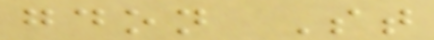gdon St
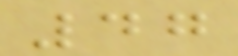47
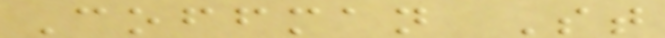Coffman St
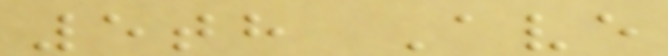5th Ave
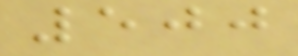500
